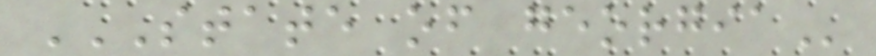STATE OF GEORGIA
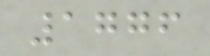1776
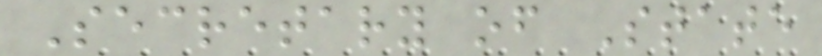Secretary of State
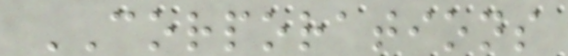CORPORATIONS
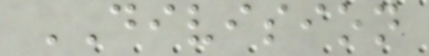DIVISION
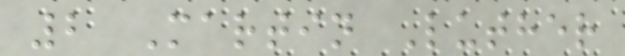2 Martin Luther
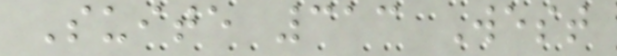Suite 313 West
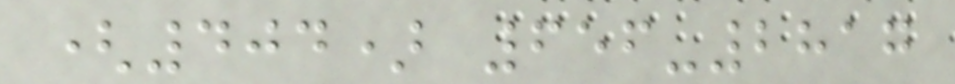(404) 656-2817
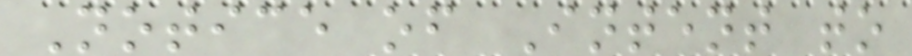Notice of Intent to
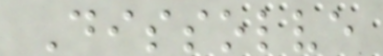Dissolve
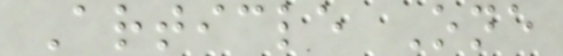Article One
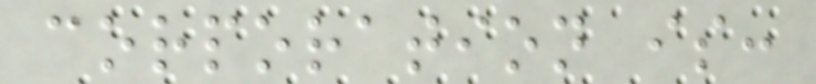corporation is:
